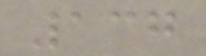137
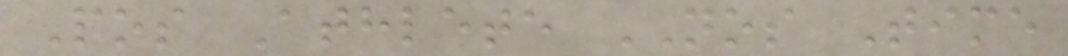Pos Athlete NOS Time
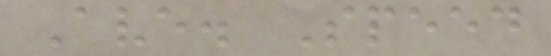Ave. Speed
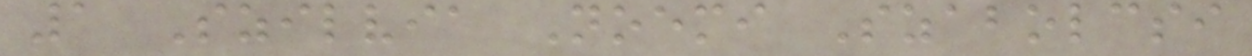1 Szilvia Noemi Szabolcsi
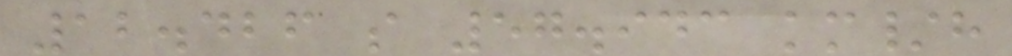12.426 s 57.943 km/h
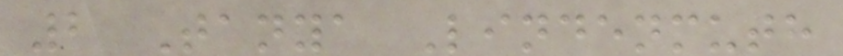2 Tanya Lindenmuth
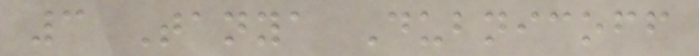3 Tanya Dubnicoff
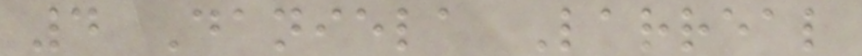4 Daniela Larreal
